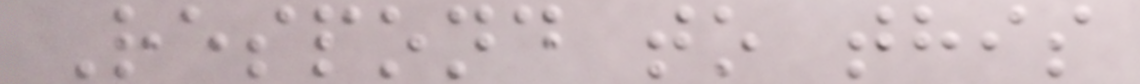Respond to this
